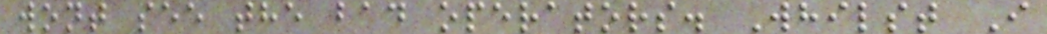wont see the bad operators. Whilst I
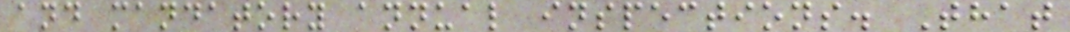and mandatory annual inspections. That
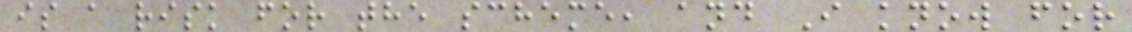is a risk for the scheme, and I know for
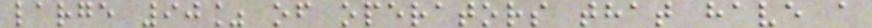large 90% of operators that have a
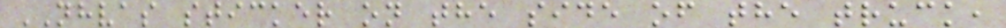NHVAS sticker on the side of the truck,
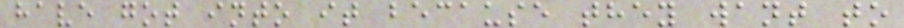have got into it because they want to
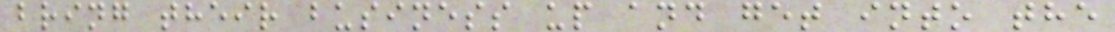bring their business up and get into the
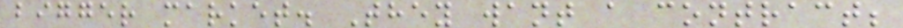bigger market. They want a contract;
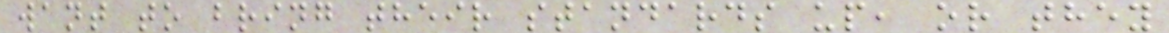want to bring their standards up, or they
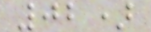02)
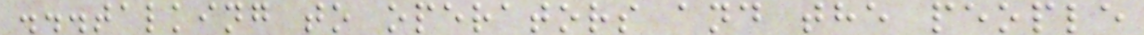...talking to operators and the people
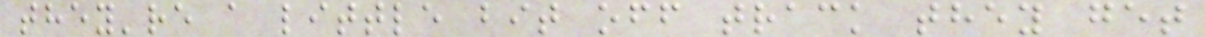they're a little bit off track they get
